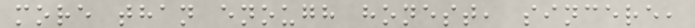more than enough honest, sincere,
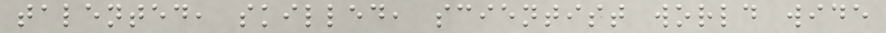talented, skilled, scientist world wide
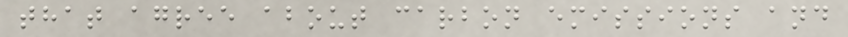that agree about carbon emissions and
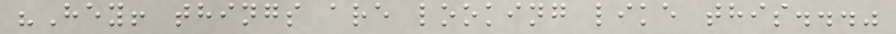"Hey! things are looking like this..."
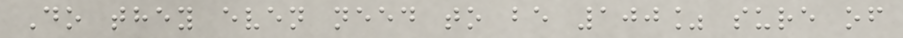Do they even need to be 100% sure of
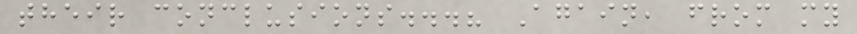their conclusions...? Again, from my
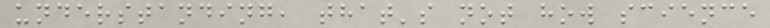understanding, that's not how science
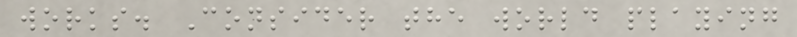works. Consider the world playing
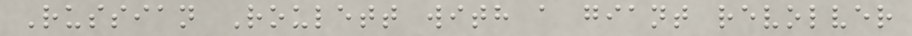Russian Roulett with a giant revolver
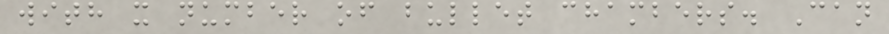with x number of bullet chambers. Can
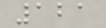121
